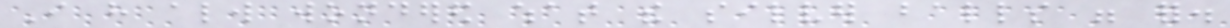I have always wondered what the silver balls were for.
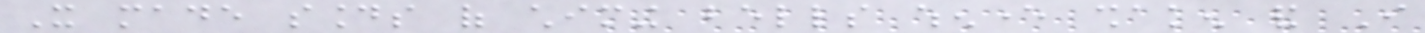It made sounds of chiming bells whenever shaken and I
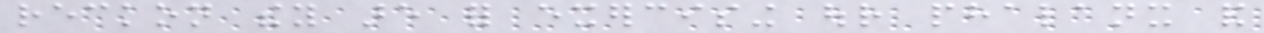reckon they are for exercising our phalanx and
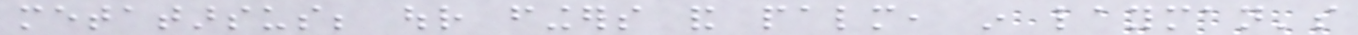metatarsus; our fingers and palm, in layman's
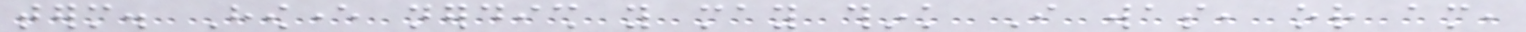term. However nerdish you may think I was, or am,
